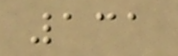131
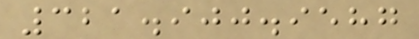321.900.9587
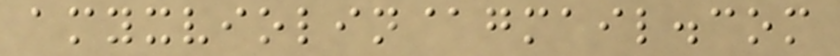amyxviolin@gmail.com
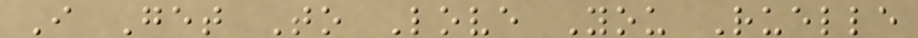I Get To Love You Ruelle
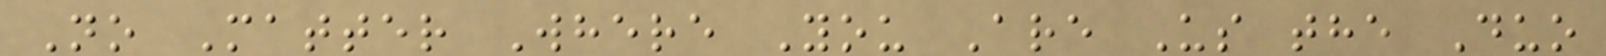No Matter Where You Are Us the Duo
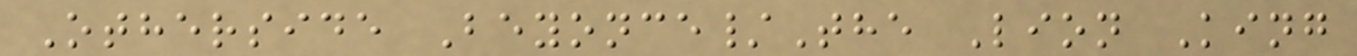Otherside Beyonce/The Lion King
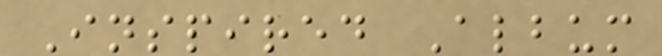Inspired Album
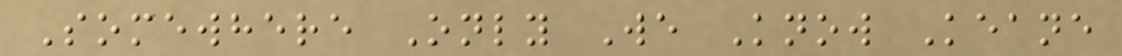Somewhere Only We Know Keane
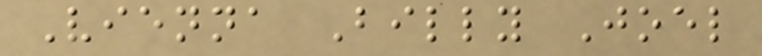Vienna Billy Joel
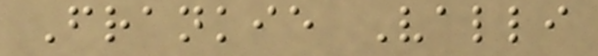Frankie Valli
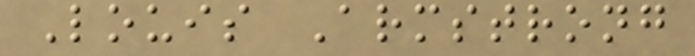Louis Armstrong
